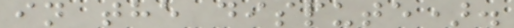in the dispute).
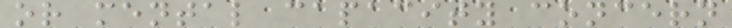or mental capacity concern
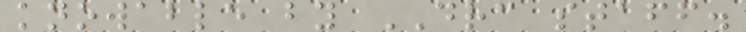knowable by DRC staff.
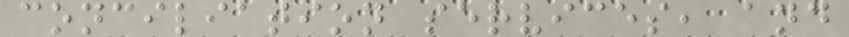conciliation services, and
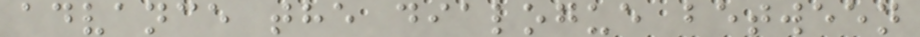advance the dialogue between
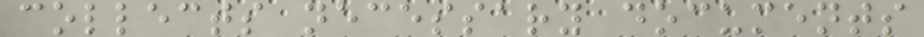collects necessary documents
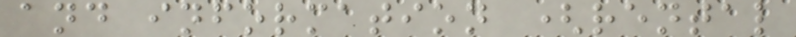and information (rental
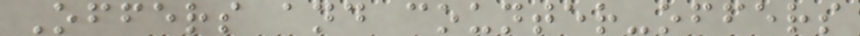Offers and counter-offers
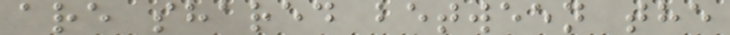are shared between the
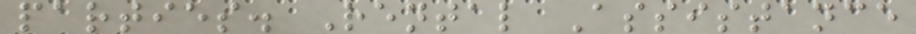parties. Rental Assistance
